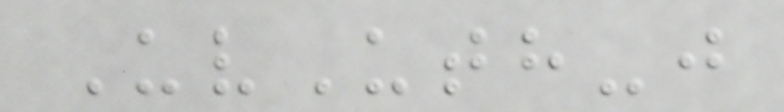UvUth-j
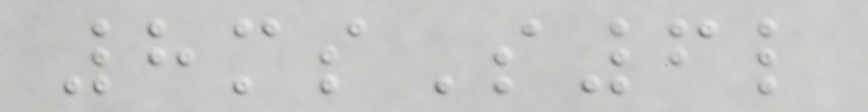8msS6l
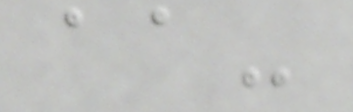aa-
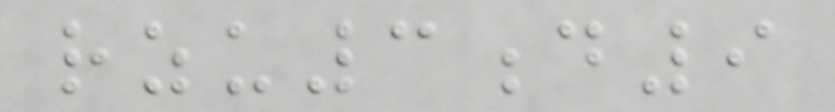rzu3d9
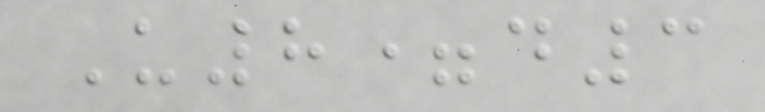U8=d3
